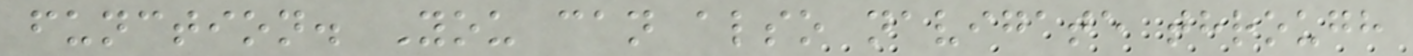function. You can also navigate through
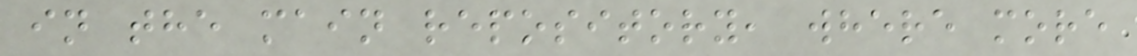in the main repository, where more
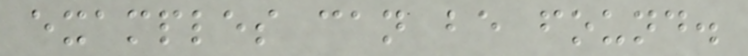examples can be found.
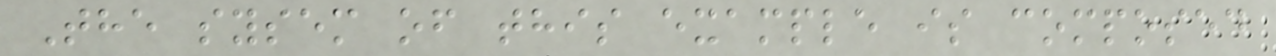The sysem of this example is composed
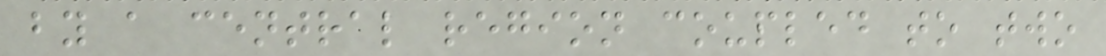by a central region coupled to two
